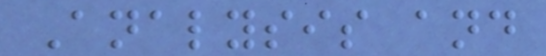Analysis and
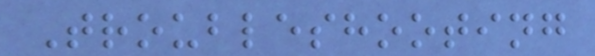Troubleshooting
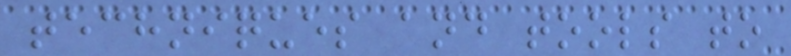techniques and tools to
